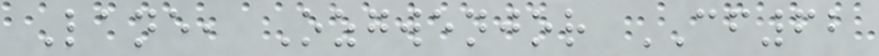Lane, Ozgwenjor CF62
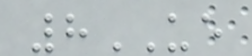8UE
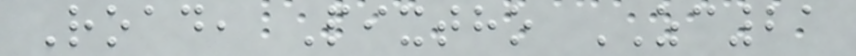Road, Pixtho ZC21
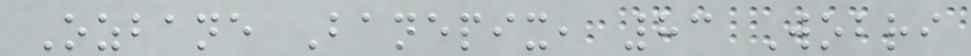Ozbane Banepix, 83 Wobri
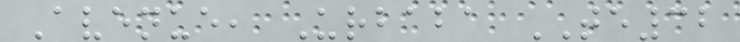Avenue, Urbaba TE32
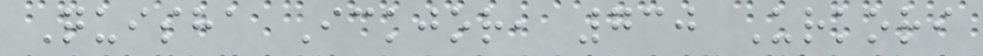Quisha Ickjor, 730 Urkori
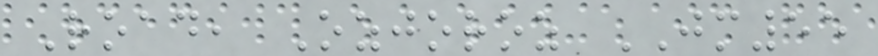Road, Ozjoroz JM55
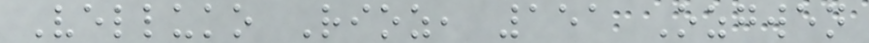Velluko Rioz, 151 Ozgwen
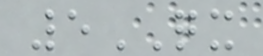5QX
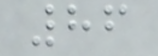86
